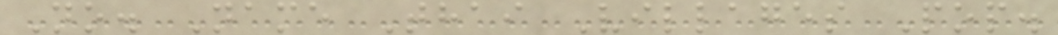No. Name Thai Villages Pop.
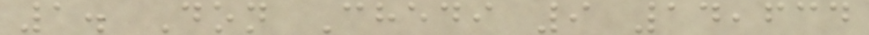1. Don Chedi 9 14,634
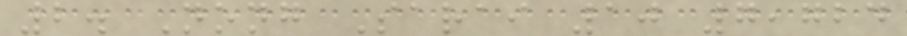2. Nong Sarai 10 7,724
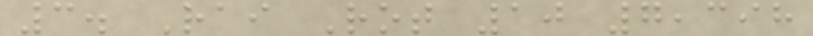3. Rai Rot 10 7,398
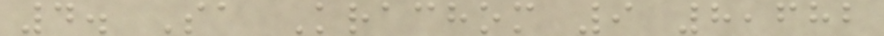4. Sa Krachom 9 8,682
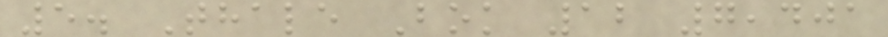5. Thale Bok 12 7,401
